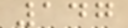147
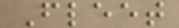Fleet
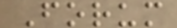Forum
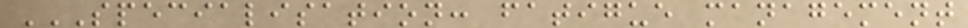SPECIALISATION: FATIGUE MANAGEMENT
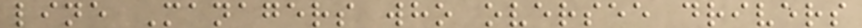line Managers who oversee drivers
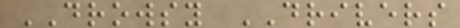DROWSY DRIVERS
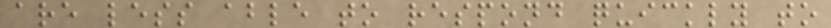are less able to respond quickly to
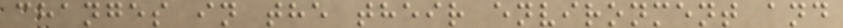changes in the their environment and
